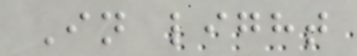In light
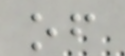of
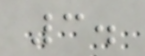3.
